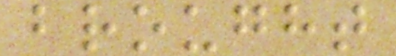brought
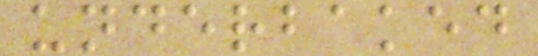underbaked
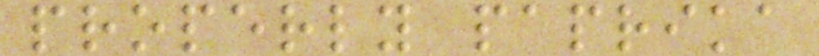properly paprika
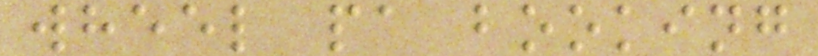wheel pa booking
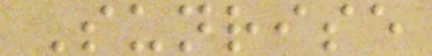Sunrise
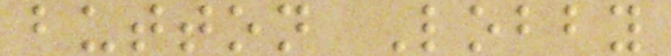button Lobby
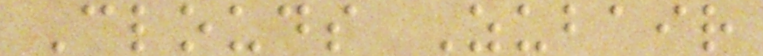Clouds Zubair
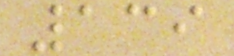139
